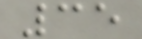35
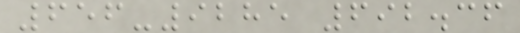656-9285 692.36
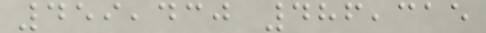459,430 486,315
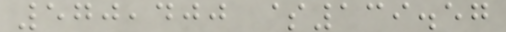570,400 $139.57
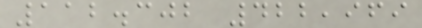112.302 422,969
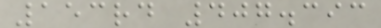153rd 407.393
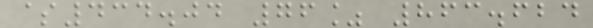$434.04 76% 863.624
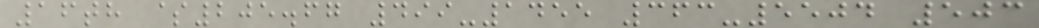16th $205.67 499-1455 363-5504 503
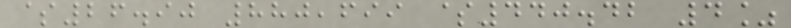$26.90 880,699 $440.42 4%
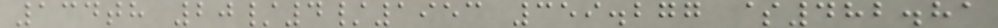134th 20/4/1953 359.277 $482.81
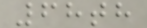68th
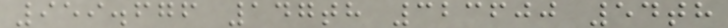959.676 147th 323600 54th
